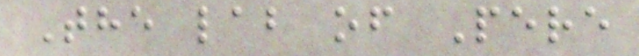The lab of Pere
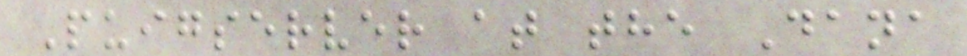Puigserver at the Dana
